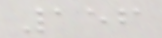156
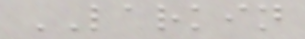LARKIN
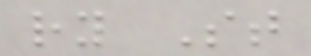ry St
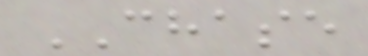CHASE
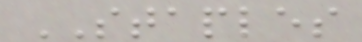STAPLES
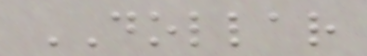DOLLAR
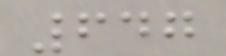647
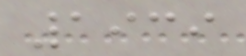1939
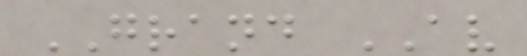GRAND AV
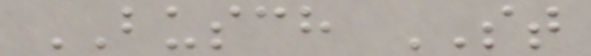BUSCH ST
